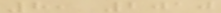8, 2010
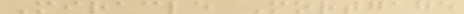Miracle Mortgage
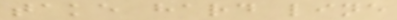take hard line
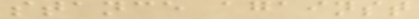stance against
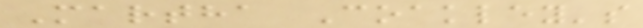Martha Coakley's
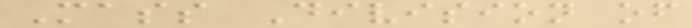Mass Division of
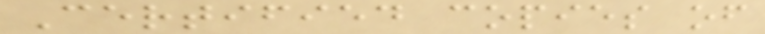Certified copies of
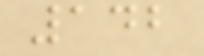142
